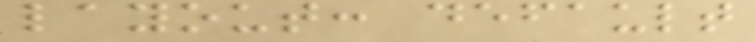layout: default
